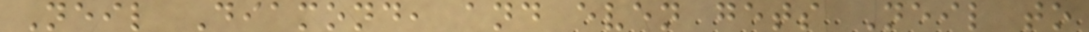Neil Diamond, and even gets Neil to
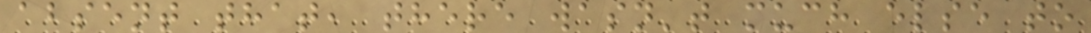absent that, there wasn't much else to
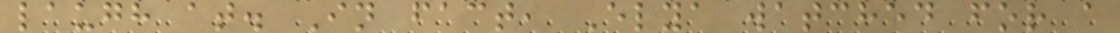laugh at. In fact, Elya watched for a
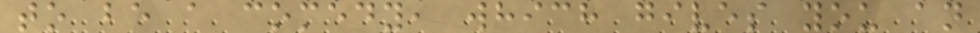to be a comedy, which gives you an
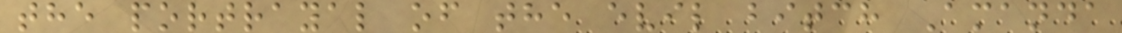the portrayal of the evil bitch Amanda
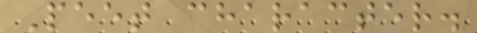Peet character.
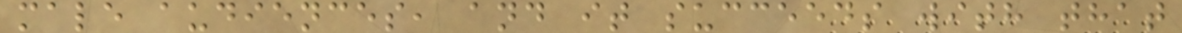male audiences, and it succeeds with that
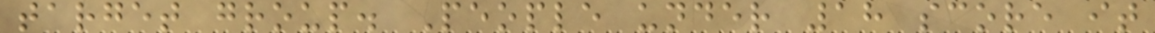target group. People under 18 score it
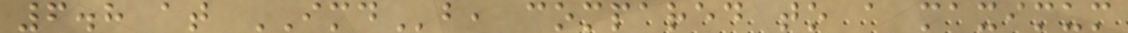6.8 at IMDb, compared to a maximum
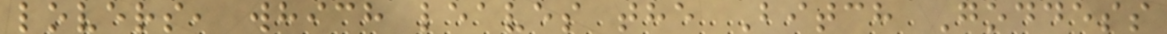lovers, which leaves the Bitch Goddess
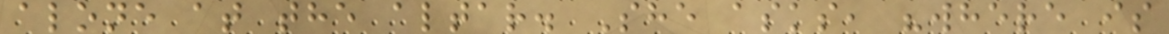alone at the altar. She asks, "where is
